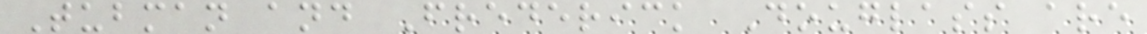Tubman and Frederick Douglass are
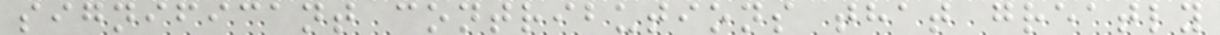significant contributions that greatly
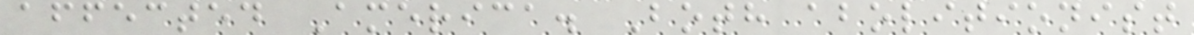affected America. Both abolitionist
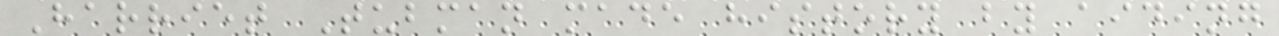Harriet Tubman made history by aiding
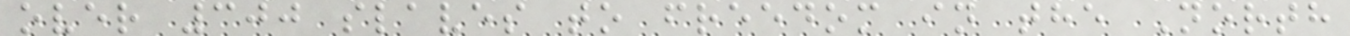over 300 slaves to freedom in the North
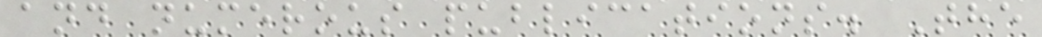and numerous publications. The
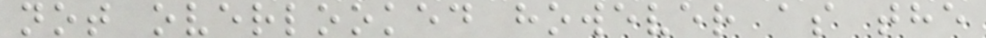not overlooked however as the
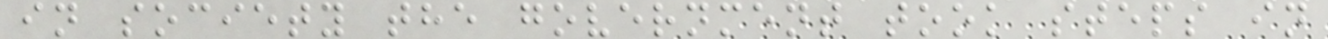in society the government took steps in
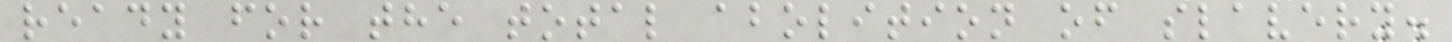ready for the total abolition of slavery.
